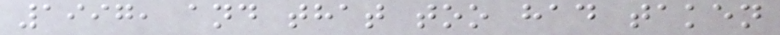1997, and that too had taken
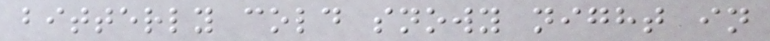bitterly cold snowy night in
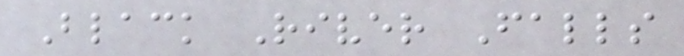Black River Falls
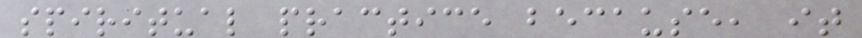spiritual practice because, it
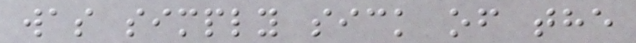was simply sick of the
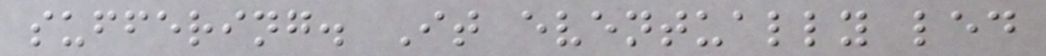suffering. It eventually led
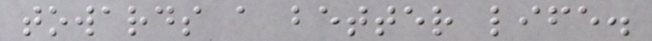towards a better life.
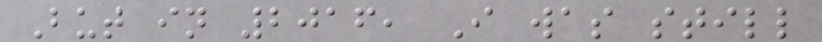But in 2016, I was still
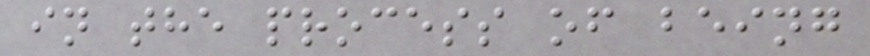in the process of being
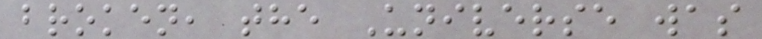broken, the Universe was
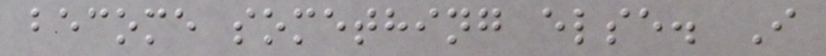become something else. I
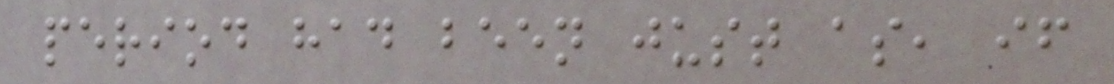period had been just as, if
